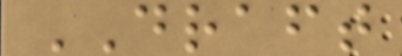DRAFT
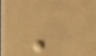'
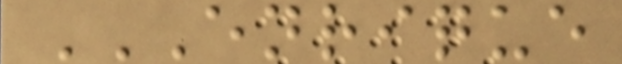ENRIQUE
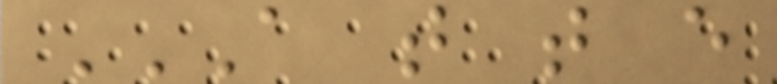A T T E
